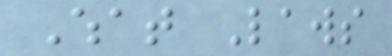What Laws
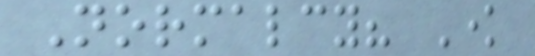Normalcy? Know
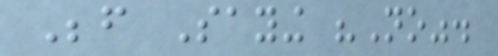Before Saying "No".
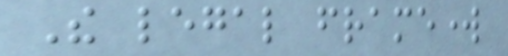The legal framework
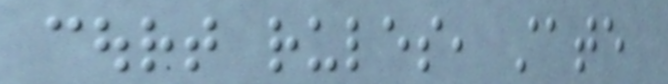court rules, state
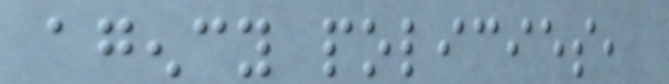agency policies,
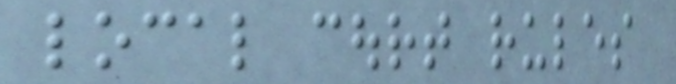local court rules
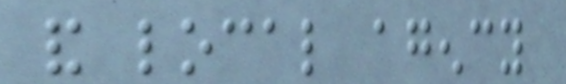and local agency
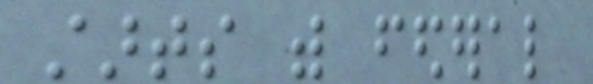starts with federal
